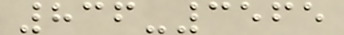836-3565
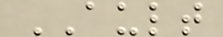AULT
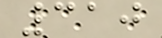310
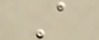A
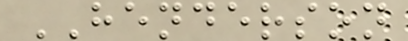HENDERSON
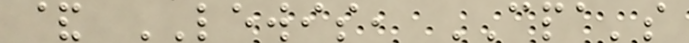& LEWIS, CPA's
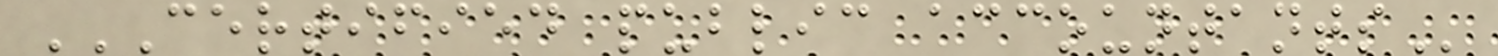CERTIFIED PUBLIC ACCOUNTANTS
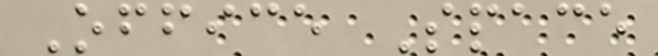Office Space
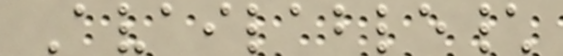Available\
